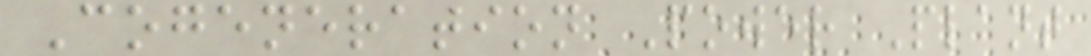Cogeneration Power Plant
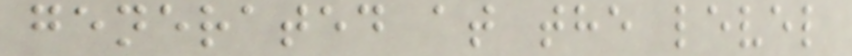generated at the level
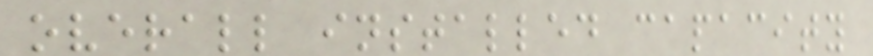overall installed capacity
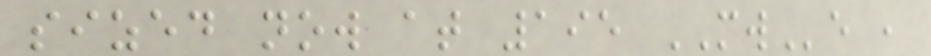sized now at 195 MWe ,
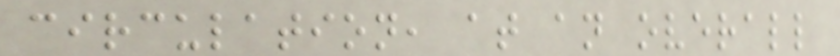circulation, at an overall
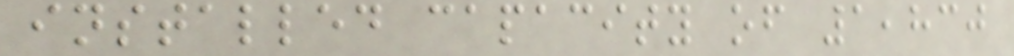installed capacity of 1,830
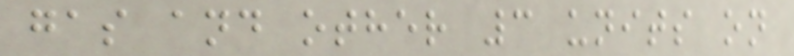gas and other 3 units on
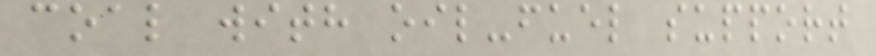coal with oil-fuel support
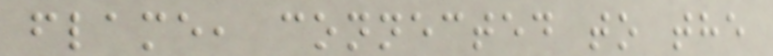flame, connected to the
